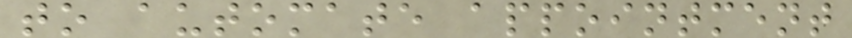to automate appointment
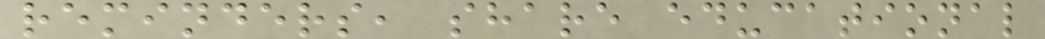reminders, share educational
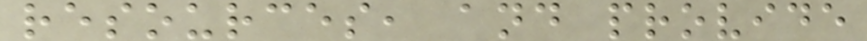resources, and provide
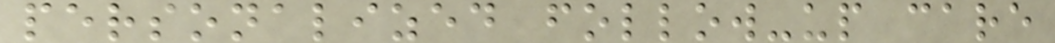personalized follow-up care
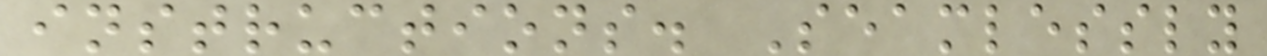instructions. Seamlessly
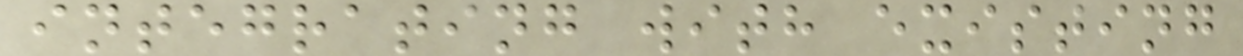integrating with existing
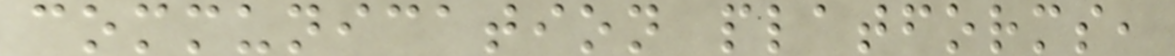communication platforms,
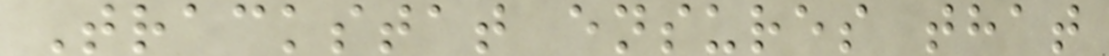Trackstat ensures that
